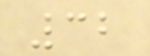32
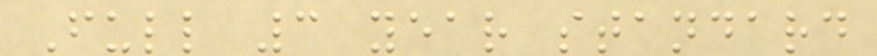Full 3 year standard
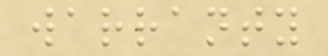warranty
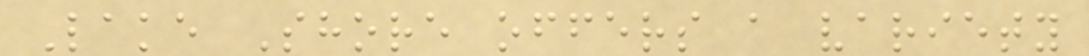Lake Shore offers a variety
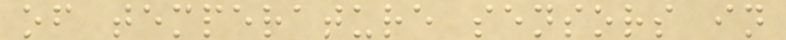of temperature sensors in
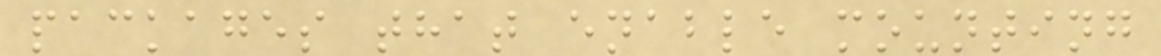packages that enable mounting
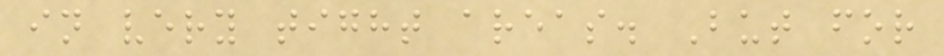in very tight areas. But for
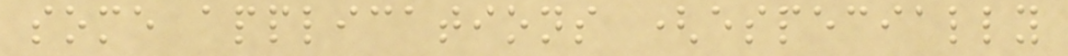some applications (especially
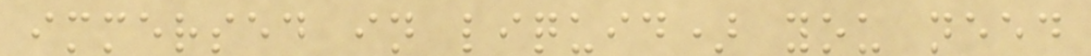immersed in liquid) you need
